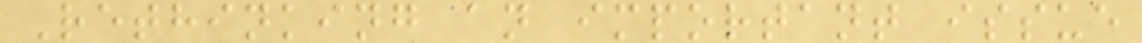Rethinking an important issue
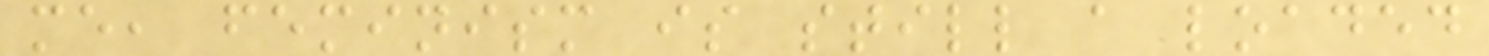me, feminism is still a loaded
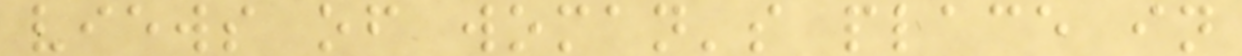views of woman's place in
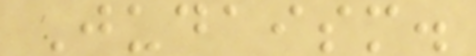Judaism.
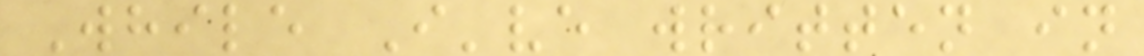While I've written in
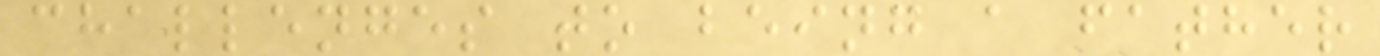challenges to being a father
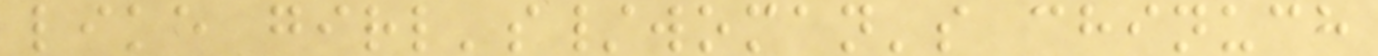like girl's/woman's chinuch
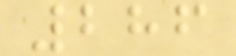286
